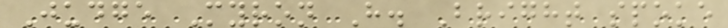Judge Myron H. Bright spoke
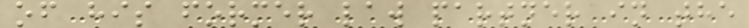of his former law partner in the
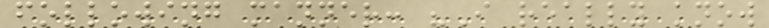following manner: "I really know
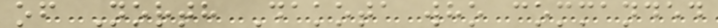of North Dakota who commanded
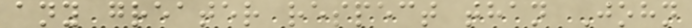any greater respect than John
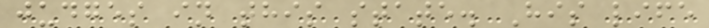judges in this state. His life
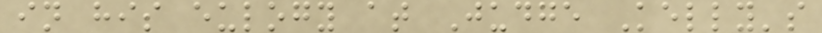in his eulogy at Judge Kelly's
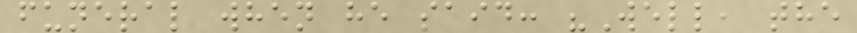funeral when he said: "Well, the
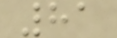81
